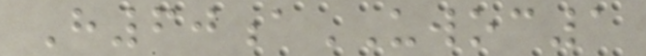H60aUWOC1
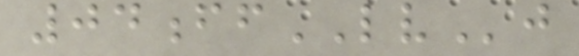04ffLVj
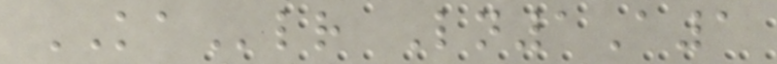KAlr Ln1A1
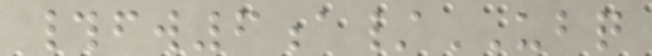#fw6a/UBQ
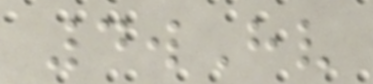4wHv
